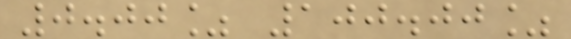0.00% 100.00%
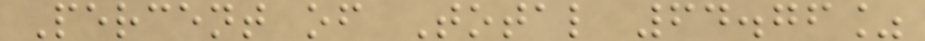Percent of Total 64.76%
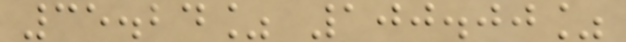35.24% 100.00%
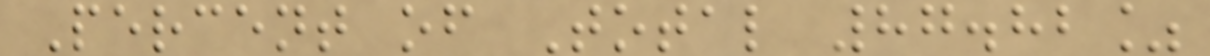Percent of Total 87.82%
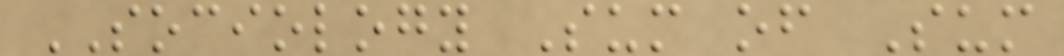SOCIOLOGY Sum of Sum
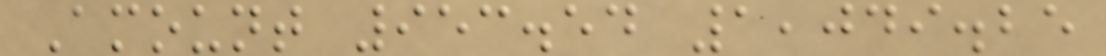Amount 953.54 1,049.25
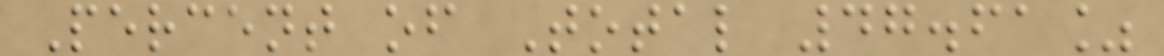Percent of Total 47.61%
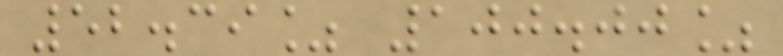52.39% 100.00%
